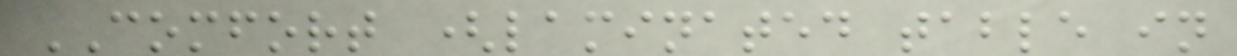COMFORT (laminated table in
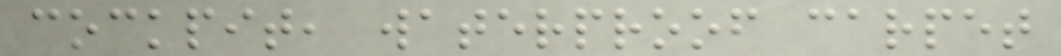cockpit, waterproof carpet
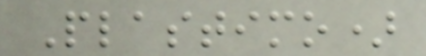Plastimo)
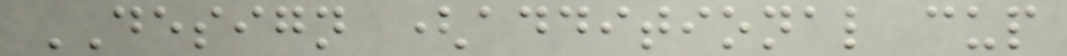DESIGN (additional cup
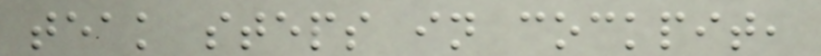teak steps in cockpit,
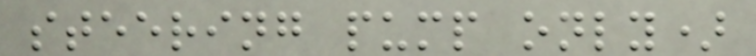steering pump only)
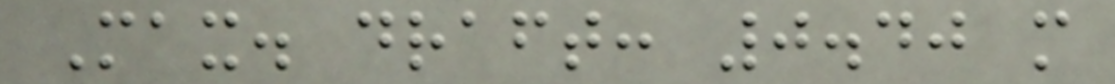Max. draft: 0.40 m
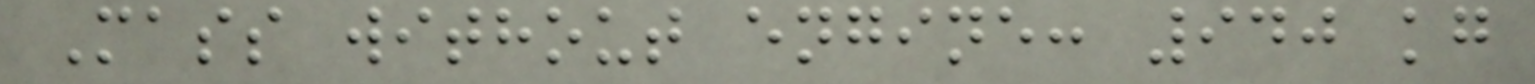Mass without engine: 940 kg
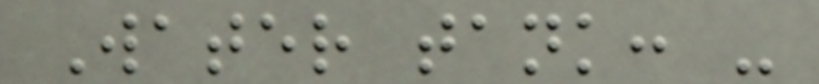Water tank: -
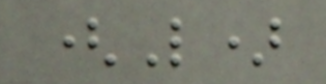(L)
